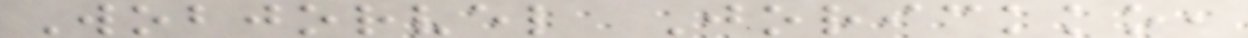Wobjorvel Jorickko,
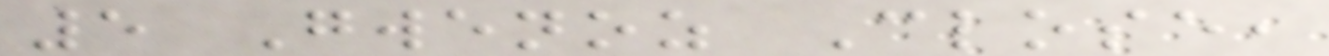5 Gwenoz Close,
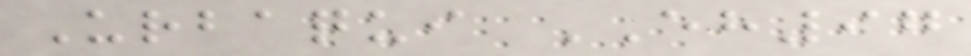Urbaqui EH97
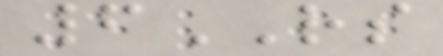6RS
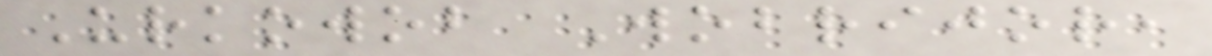Urkowob Wobrijor,
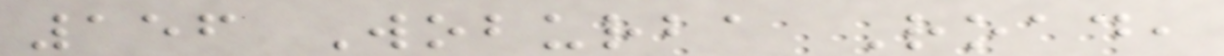156 Woburba Road,
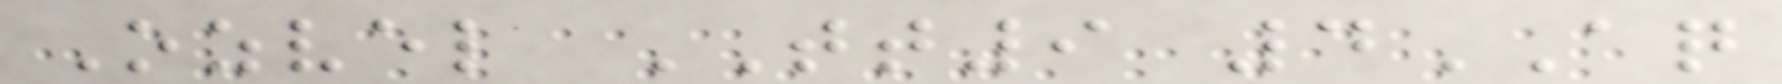Ozvel TT9 4AQ
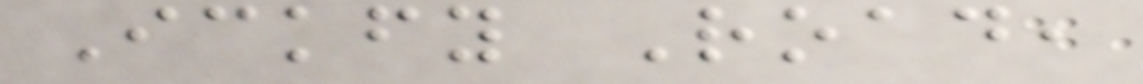Ickfy Road,
